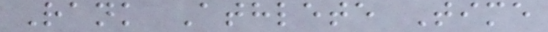Rank Athlete Time
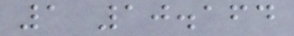1 10.164
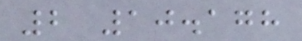2 10.178
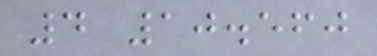4 10.560
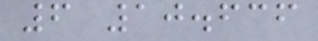6 10.636
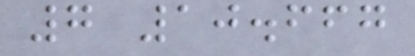7 10.667
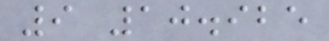9 10.925
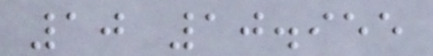10 10.955
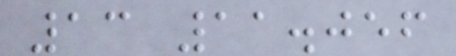13 11.056
